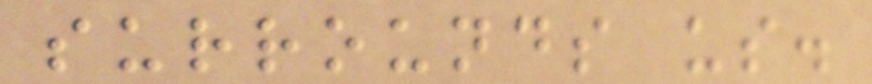surrounds us.
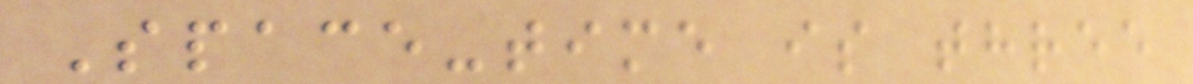Space-time is three
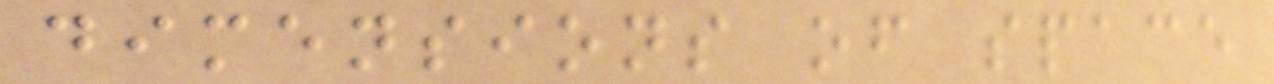dimensions of space
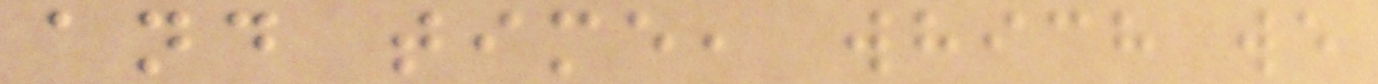and time, which we
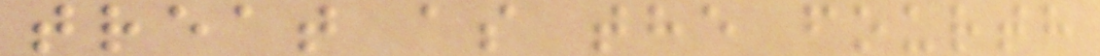treat as the fourth
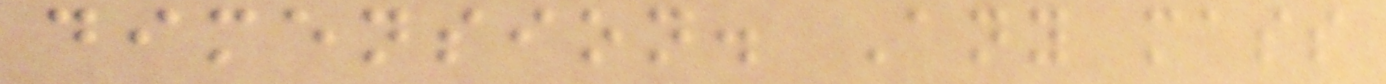dimension. Any mass
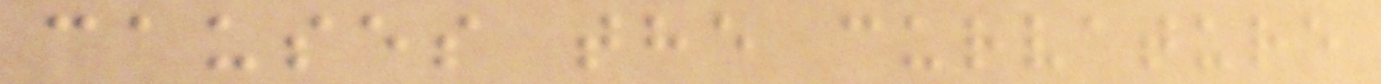causes the curvature
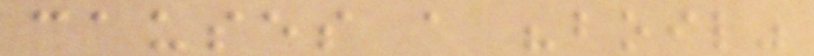causes a "boil"
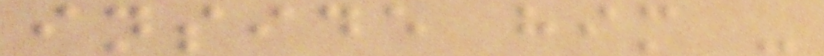inside him -
